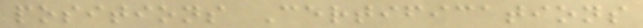positions Certifications
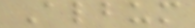Album
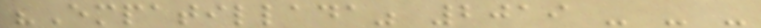"Empatillada" 2019 - - -
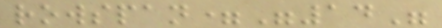rowspan="14"
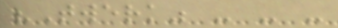"Twerk" - - -
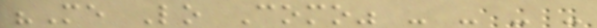"Me Lo Como" - - - -
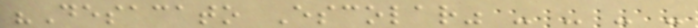"Desacato Escolar" - - - -
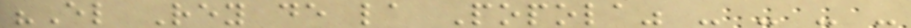"El Rey de la Popola" - - - -
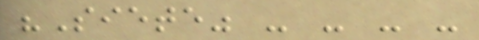"Siete" - - - -
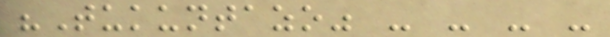"Tukuntazo" - - - -
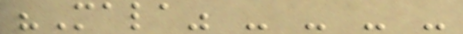"Mala" - - - -
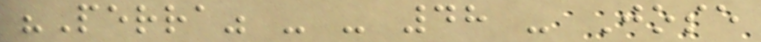"Perra" - - 48 - Jose
